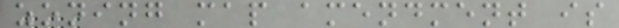zoning map amendment is
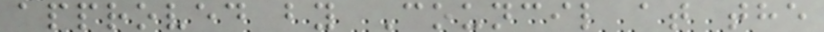approved by Council at the
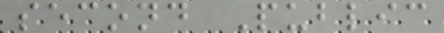second Public
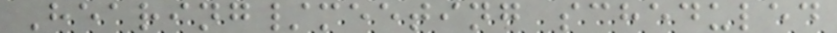Hearing/meeting scheduled
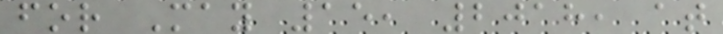for May 15, 2018, at
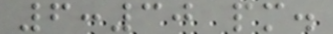6:30 pm.
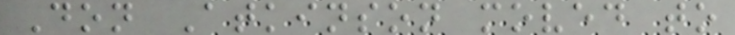Don Atkinson moved to
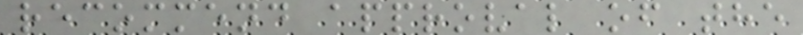recommend approval of the
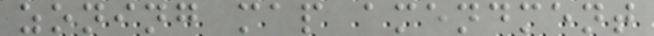zoning map amendment
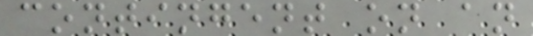contingent on an
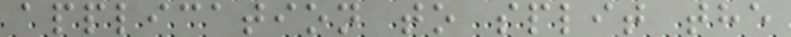application to split the
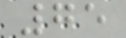75
